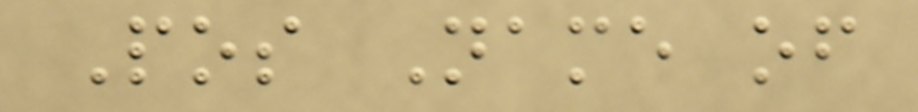Pos Name of
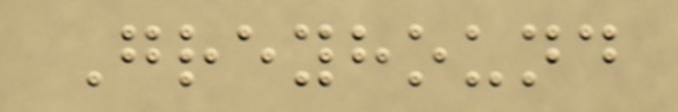Greyhound
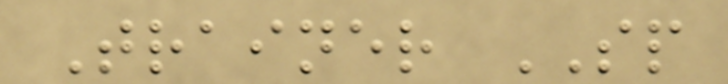Trainer SP
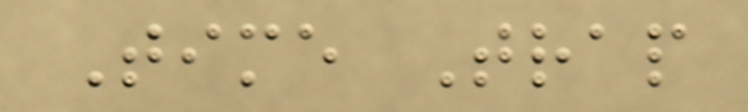Time Trap
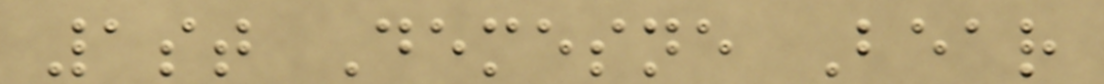1st Demesne Bear
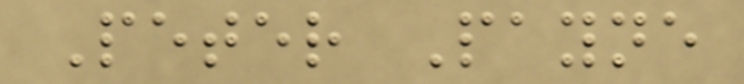Peter Payne
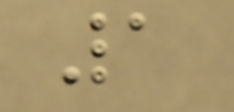1
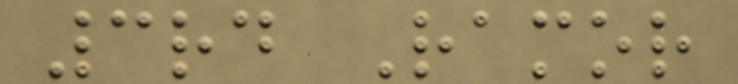3rd Ramor
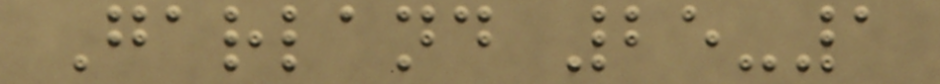Garland 25-1
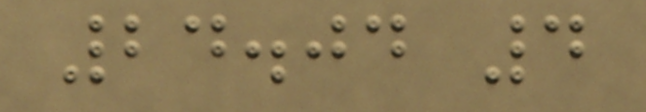24.04 4
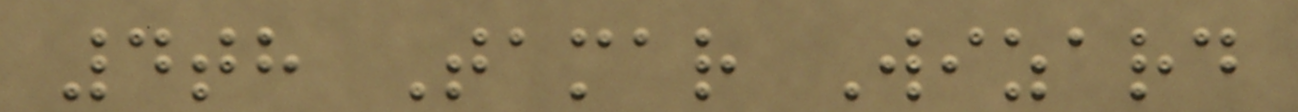4th Tamar Wizard
